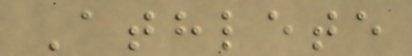Athlete
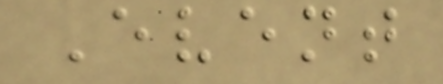Event
